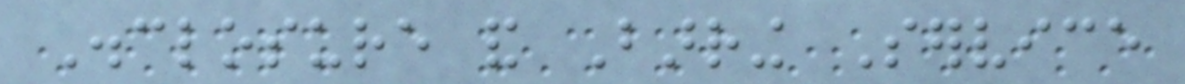Disclosure and Barring Service
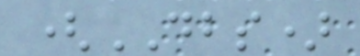(DBS)
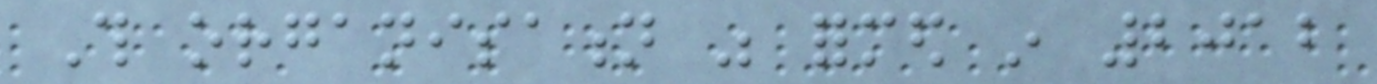This organisation was formed in 2012
